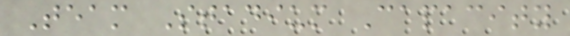Team Stadium Capacity
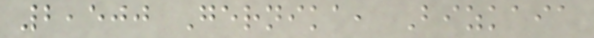2,500 Gernika, Bizkaia
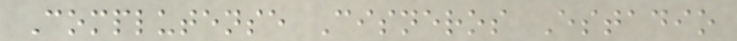Complutense Cisneros Estadio
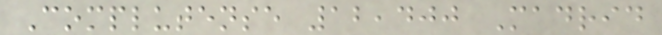Complutense 12,400 Madrid
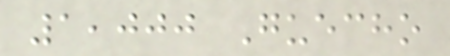1,000 Guecho
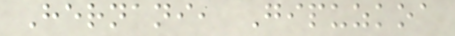Hernani, Gipuzkoa
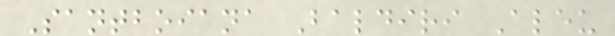Santboiana Baldiri Aleu
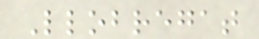Llobregat
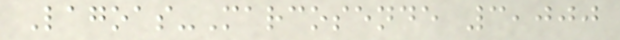Lagoas-Marcosende 3,000
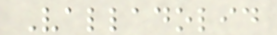Valladolid
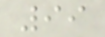99
